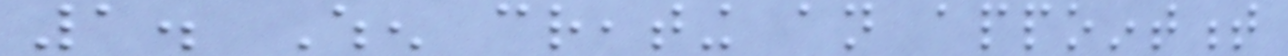1. When creating an appointment
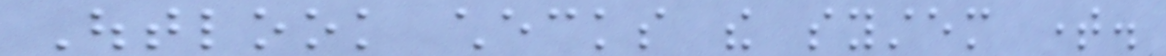Outlook checks the system time.
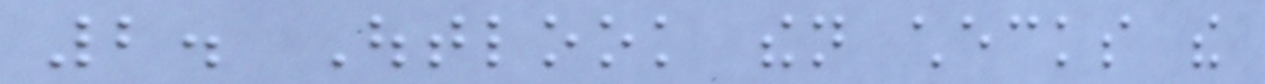2. Outlook then checks the
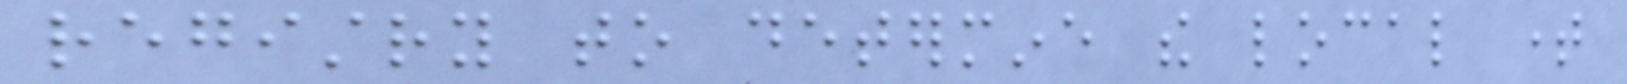registry to determine the local time
